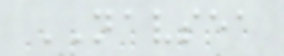NAVSEA
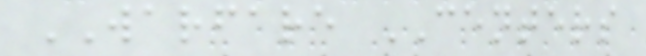WARFARE CENTERS
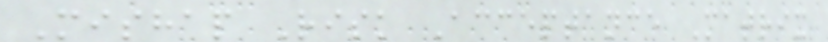Mishap Risk Acceptance Matrix
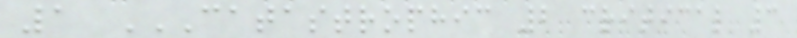1 CATASTROPHIC 2 CRITICAL 3
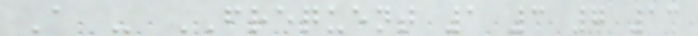A - FREQUENT 1 3 7 13
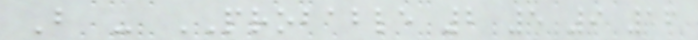B - PROBABLE 2 5 9 16
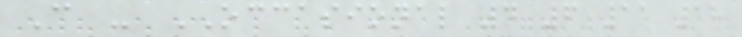C - OCCASIONAL 4 6 11 18
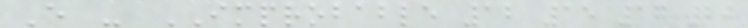E - IMPROBABLE 12 15 17 20
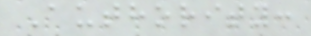Authority:
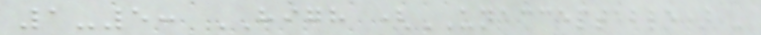1-5: HIGH (UNACCEPTABLE) -
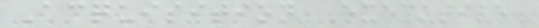Acquisition Executive.
